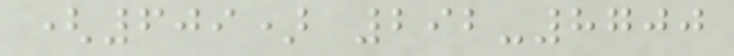(609) 292-8700
